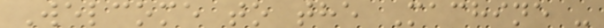Welcome to the Machine -
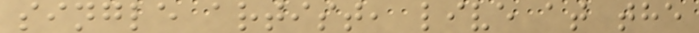single artist, live at the
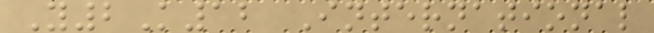Y2K12 International
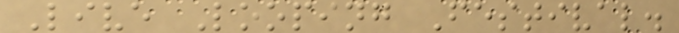Live Looping Festival.
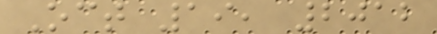Oct 19, 2012
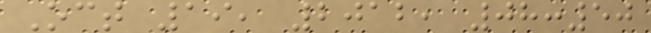Oct 19, 2012, 08:50
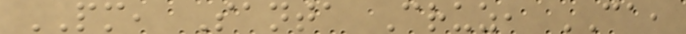PM, Santa Cruz, CA,
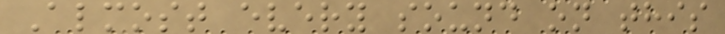Almost every sound on this
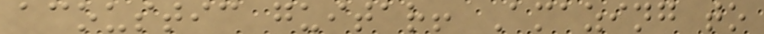acoustic guitar! Amazing to
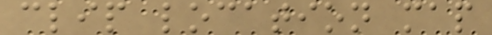clip location map
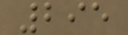295
